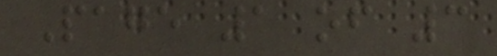Page 1 of 3
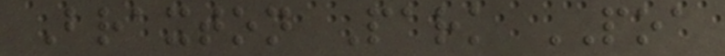Braxton Park POA
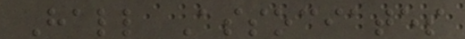Hall Associates
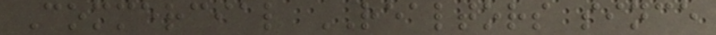Commercial REALTORS since
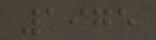1975
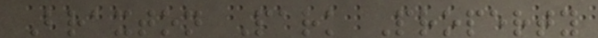Braxton Park Property
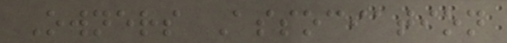Owners Association
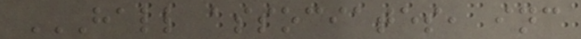HALL ASSOCIATES, INC
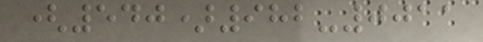(540)982-0011
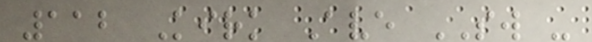112 Kirk Ave SW -
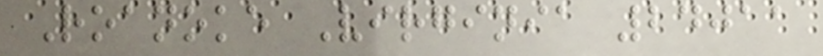Roanoke Virginia 24011
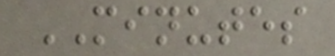MINUTES
